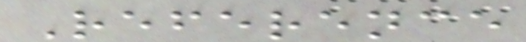Reference
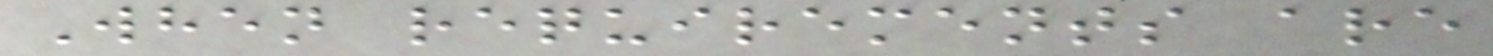When requirements are
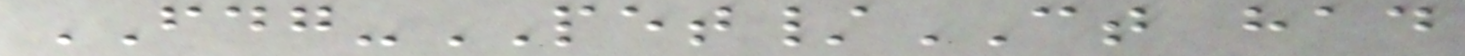FDG-PET/CT had
